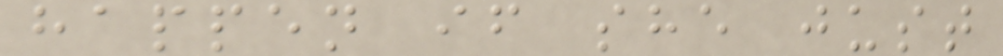happen if she just
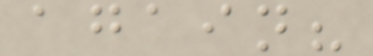again?
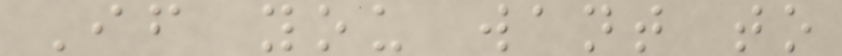If you want to
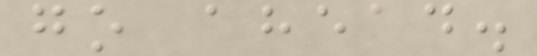go ahead.
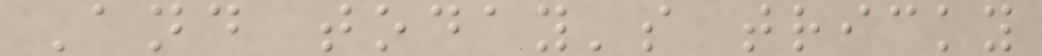And today's tricky
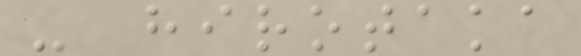- hirotaka
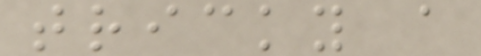tricky a
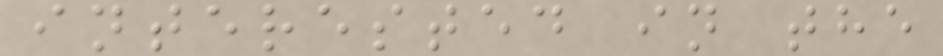interested in the
